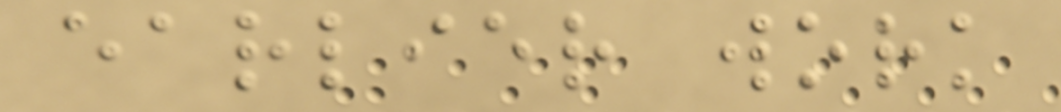earlier work
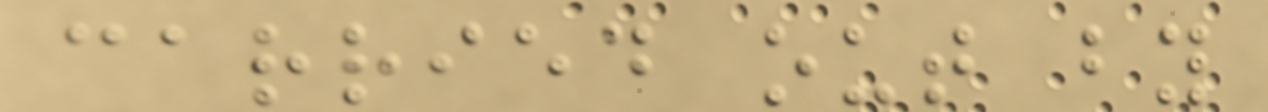carried out by
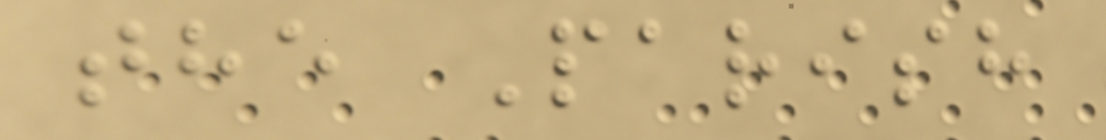the Parish
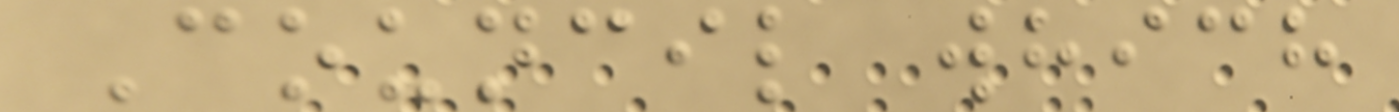Council which
